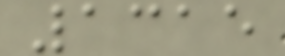1315
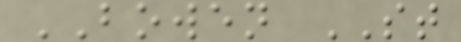BOWEN ST
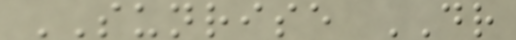SUNRISE DR
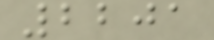2201
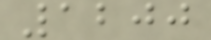1200
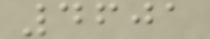4601
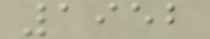1952
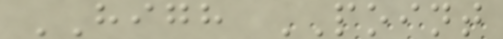HIGH POINT
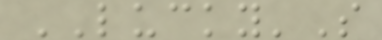LUCKY'S
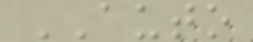AUTO
